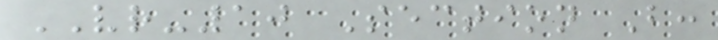VR-10 Section B:
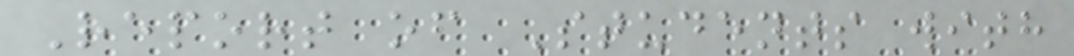Report of Students with
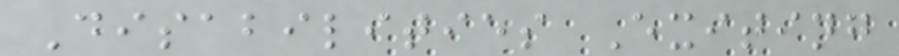Disabilities Exiting
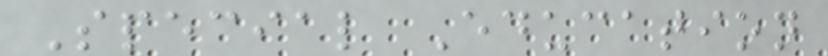Special Education
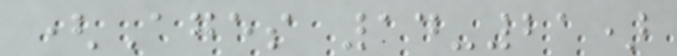(Ages 14-21)
